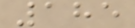185
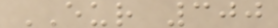EUR 300
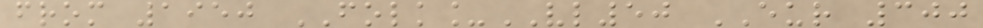from 1950 FOLK_VL50 EUR 300
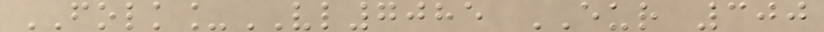FOLK_VL7085 EUR 300
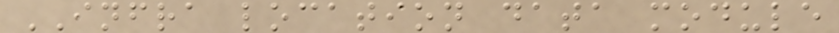INFRA location data module
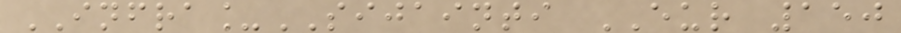INFRA_SIJAINTI EUR 150
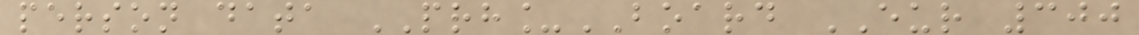person data PRH_BOARD EUR 300
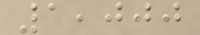1,000
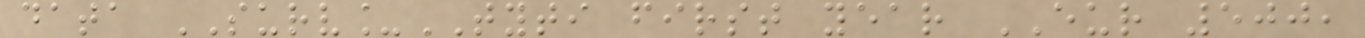data SURV_TYTI first year EUR 500,
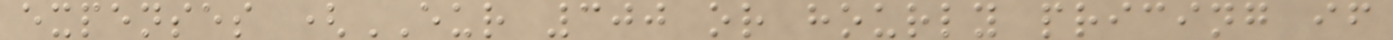expenses (EUR 300 or hourly pricing if
